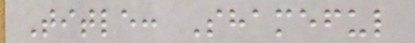Title: Shameful
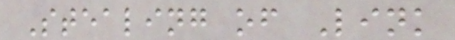Stealing of Link
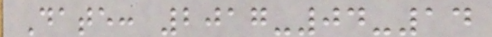Date: 2017-04-14
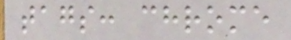tags: chrome
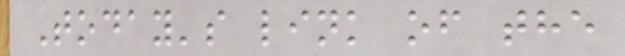Today's link of the
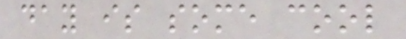day is some cool
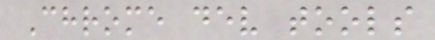Chrome dev tools
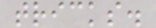tricks.
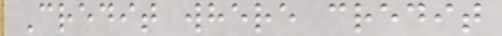Credit where credit
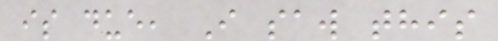is due, I saw this
